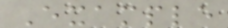Example
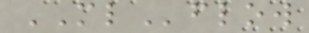MLflow
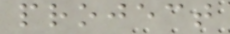project
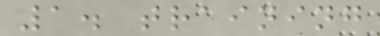1. training
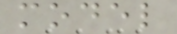model
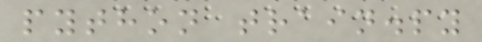python train.py
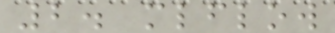2. mlflow
